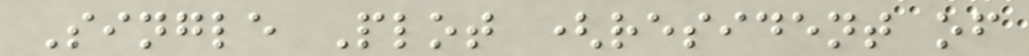Single Plot (resident of
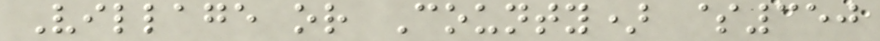Village or County) $350
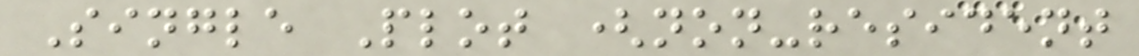Single Plot (non-resident
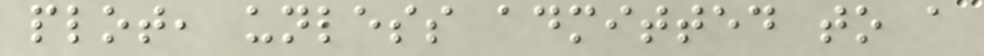plot, unless admitted to a
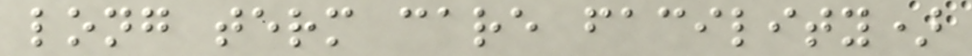long term care facility)
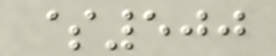$500
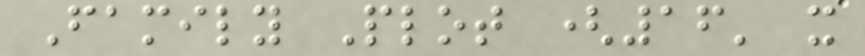Family Plot (16' x
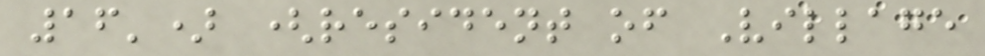16') (resident of Village
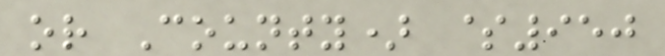or County) $950
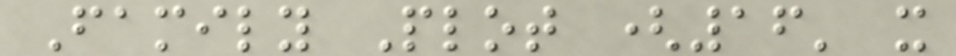Family Plot (16' x
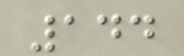144
